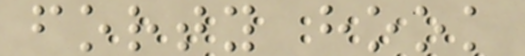forty hook
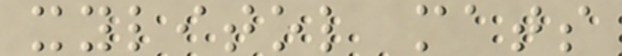xylitol mats
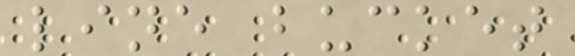line bucket
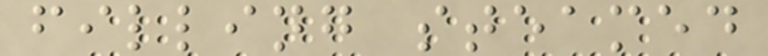filling steamed
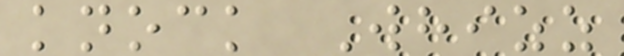knock Whizz
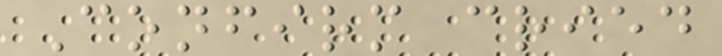Confirm cried
